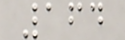164
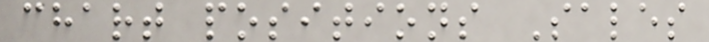chart positions Sales
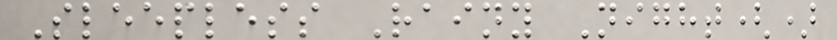Sleepless Rainy Night()
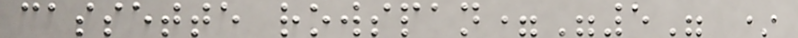cassette rowspan="5" *
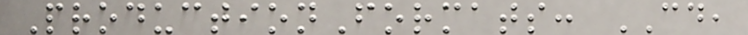ProductionFormats: CD,
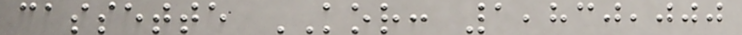cassette KOR: 1,830,000
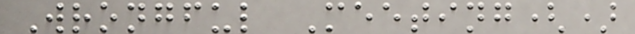Wrongful Meeting()
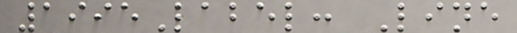1995Label: Line
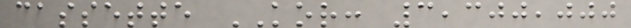cassette KOR: 3,300,000
